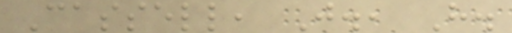Cassell, J., H.
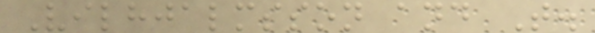Vilhjalmsson and T.
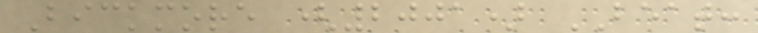Bickmore (2001) BEAT:
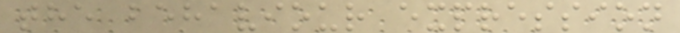the behaviour expression
